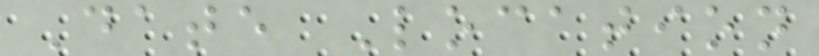Date Location
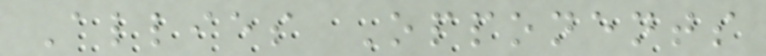Allies Opponents
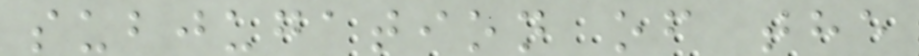subjugation of the
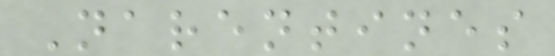Narentines
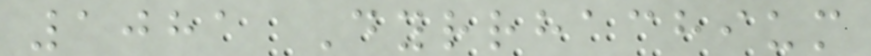1081 Dyrrhachium
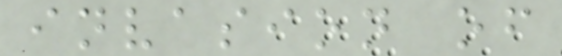invasion of
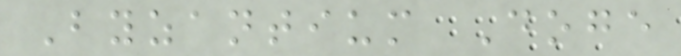Byzantium Doge
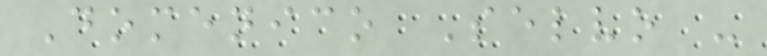Domenico Selvo -
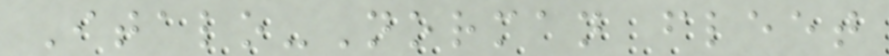Italo-Norman fleet
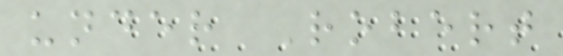under Robert
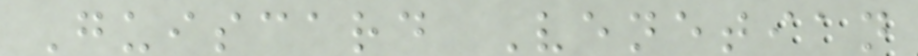Guiscard Venetian
